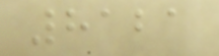8121
